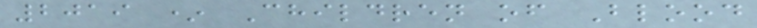2019 * Children of Blood
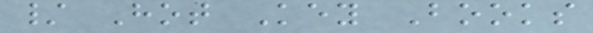/ Hot Key Books
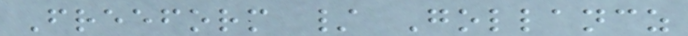Freeform / Gollancz
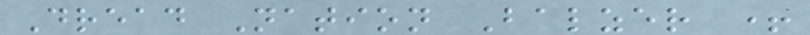Dread Nation Balzer +
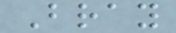Bray
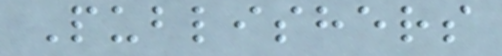Publishers
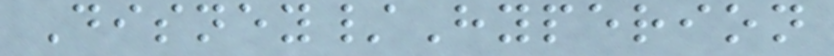Disney/Hyperion
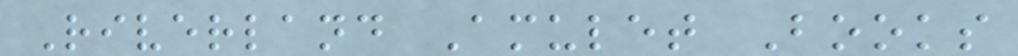Riverland Amulet Books
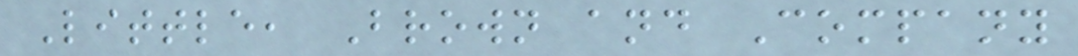Little, Brown and Company
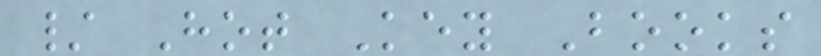/ Hot Key Books
